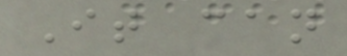It can
